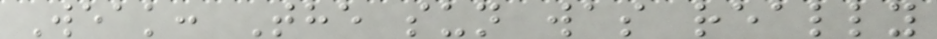Weak: The sun was really
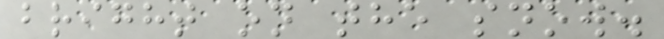bright on the snow.
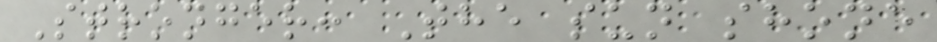Stronger: The sun shone
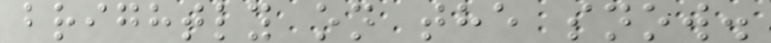brightly on the snow.
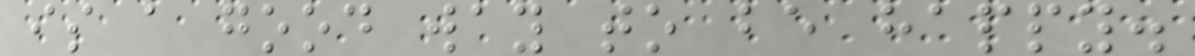is a good way to be happy.
